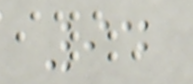94
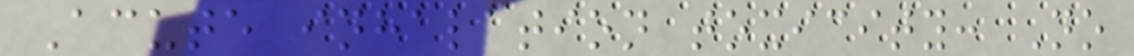Acute inhalation toxicity: No
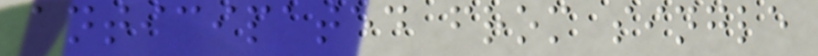anticipated from single
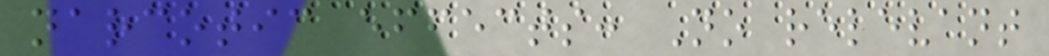narcotic effects: No relevant
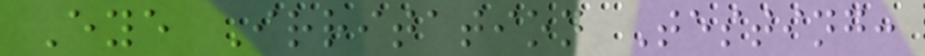Eye Irritation Testing:
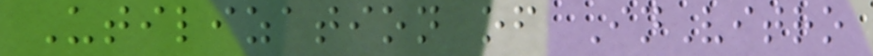Utilization of InVitro
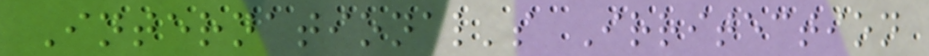International's Irritection
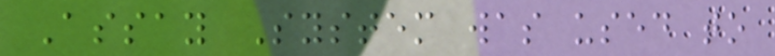Assay System was used to
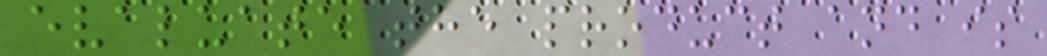evaluate the product and is
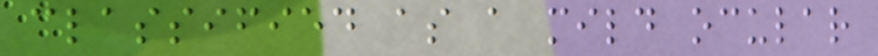classified as a mild ocular
